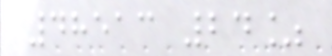48513 24%
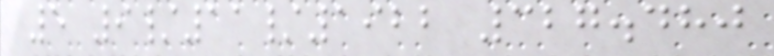5 9/11/1922 327.480
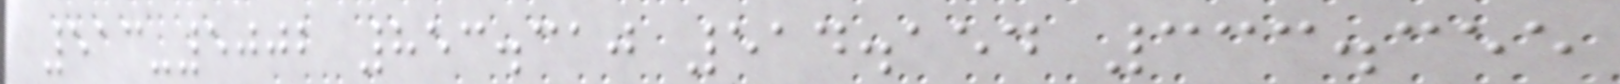513-5002 853.310 514.154 333.355
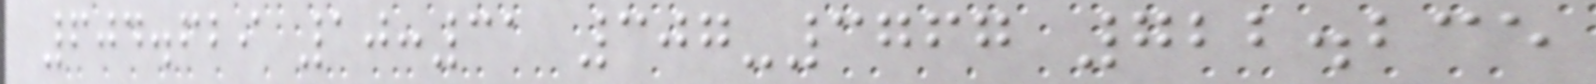604.629 10:31 307-3767 722.235
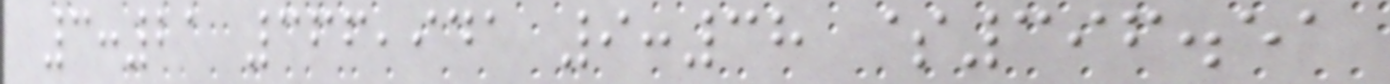3:21 366,941 9:38 $396.51
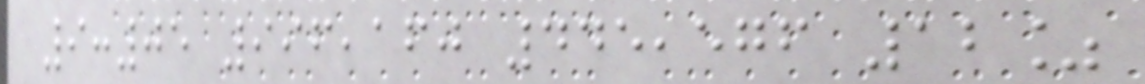9:05 996,160 445,576 12%
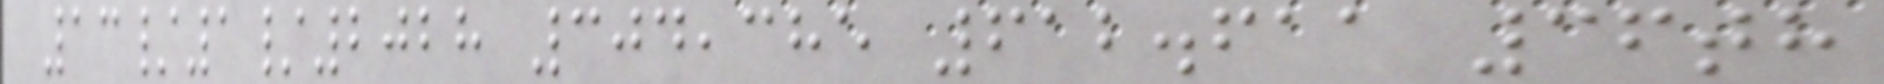13/1/2028 304,385 612.611 36th
